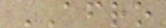AFRO
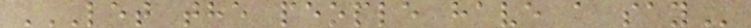LET THE PEOPLE HAVE A SAY
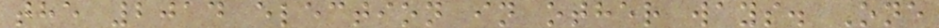the 2014 election in other ways. One
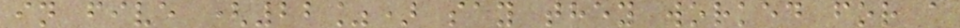in five (22%) say they worked for a
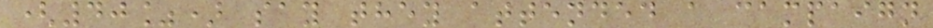(40%) say they attended a campaign
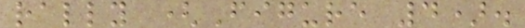rally (Figure 4).
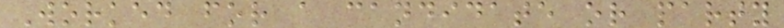Worked for a candidate or party
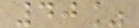40%
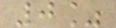0%
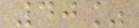40%
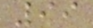99
